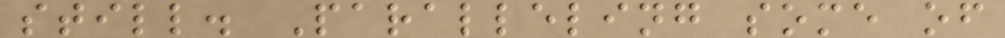still. Paralleling some of
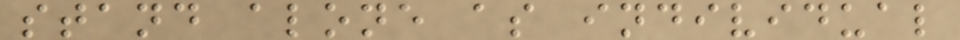stand alone as individual
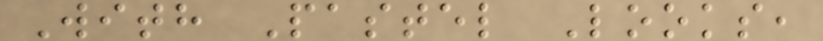With Pastel Looks,
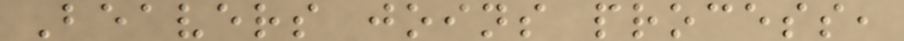Beavers joins process,
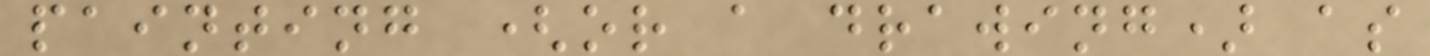painting (or a drawing) as
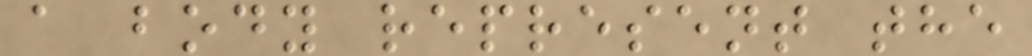a body represent the
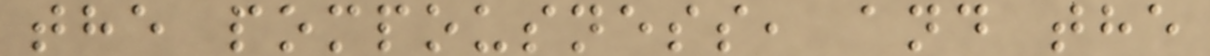the pompousness, and the
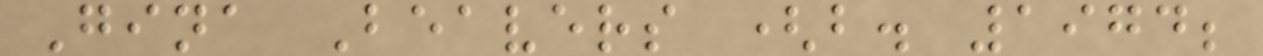Gina Beavers (b. 1974;
